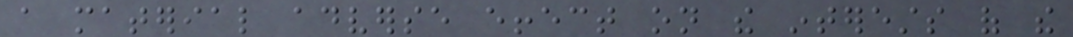a material adverse effect on the interests of the
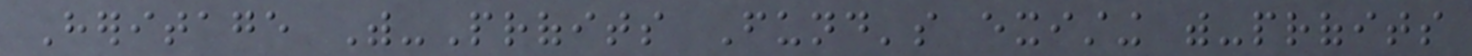Heritage With-Profits Fund's existing with-profits
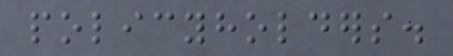policyholders.
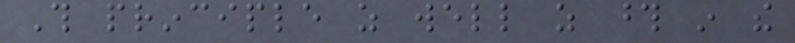This principle as well as those in the
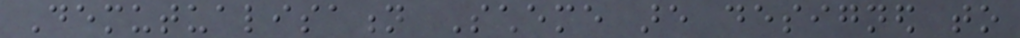Demutualisation Scheme are designed to
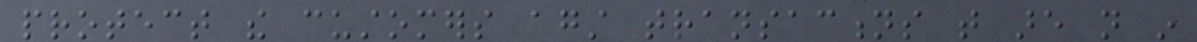protect the customers against transactions that are not in
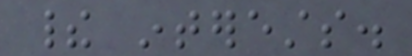their interests.
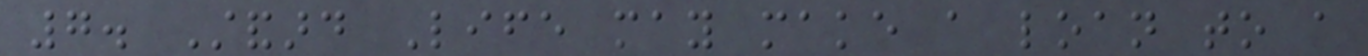7. Standard Life may make a loan to a
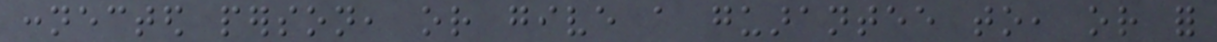connected person, or give a guarantee to, or for
